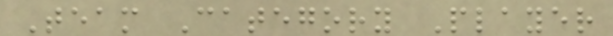Team Category Player
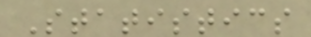Statistics
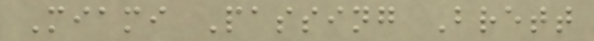Miami Passing Brett
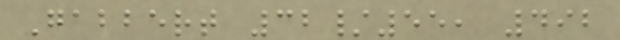Gabbert 32/55, 492
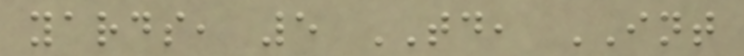yards, 5 TD, INT
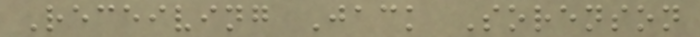Receiving Jack Sorenson
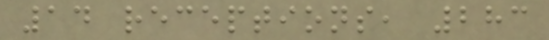14 receptions, 283
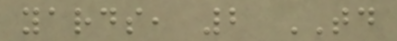yards, 2 TD
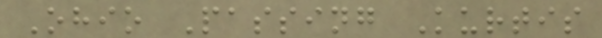Ohio Passing Kurtis
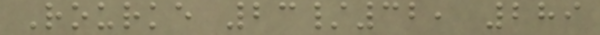Rourke 23/32, 289
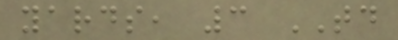yards, 3 TD
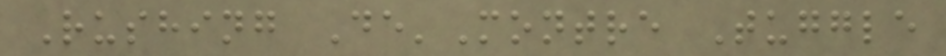Rushing De'Montre Tuggle
